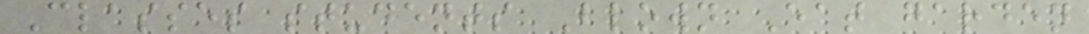Classes students Blown Eat garden
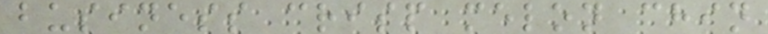business crisp melon chin
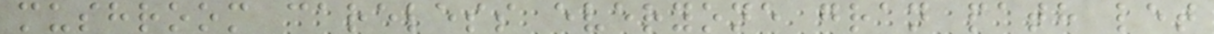mushroom careless everyone gran path let
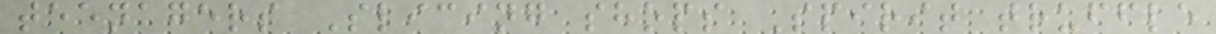teenagers Slicing shops Spirit truffle
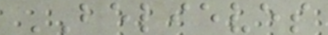BELIEVES
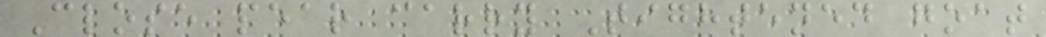Close pear carry Tightened goat
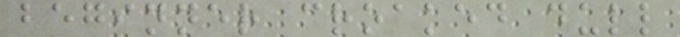beginner croaked dull
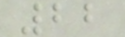22
